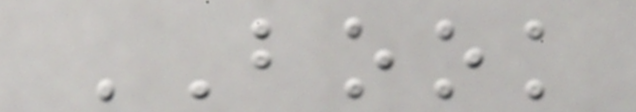BOOK
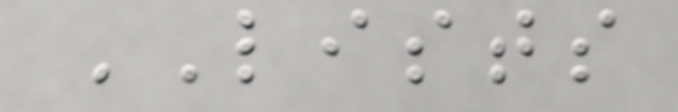LISTS
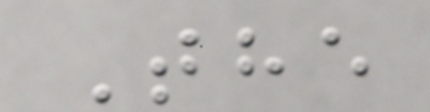The
